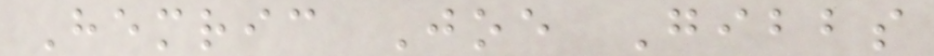Hemric Joe Gibbs
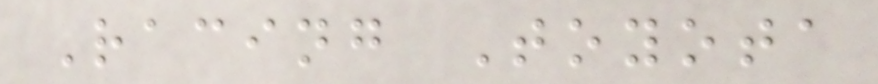Racing Toyota
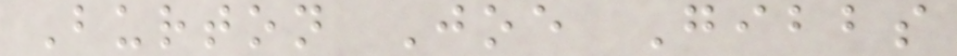Burton Joe Gibbs
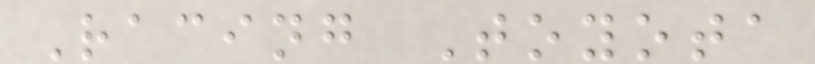Racing Toyota
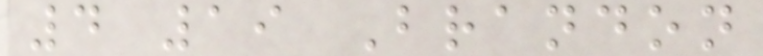4 19 Brandon
